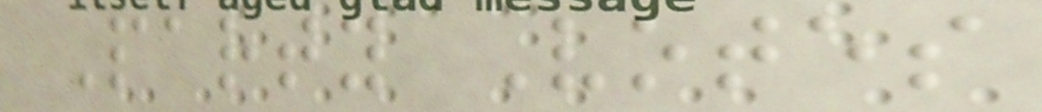Party Votes
